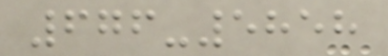676-5858
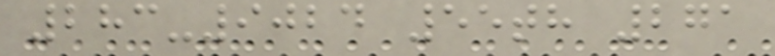283-9024 55th 271
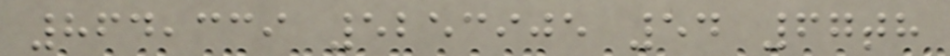864,339 5253905 54 67th
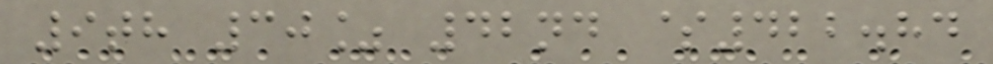9th 30% 42nd $422.84
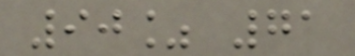90% 71
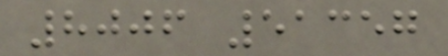8006 51357
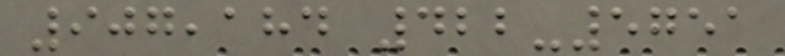907,184 422-5751
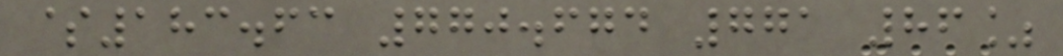$183.63 770.674 771 86%
